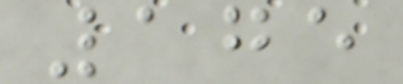175
